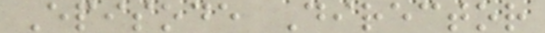Episode Director
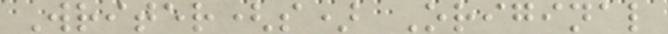Writer(s) Original
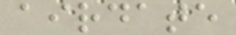airdate
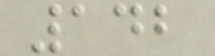142
